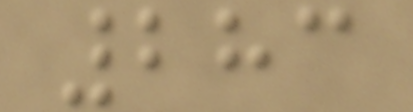283
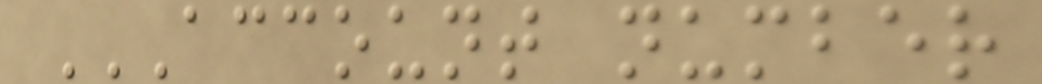ACCOUNT NUMBER
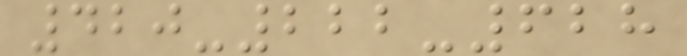420-222-628
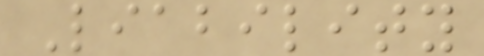Liability
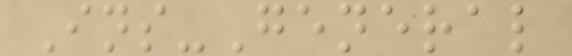Ins-General
